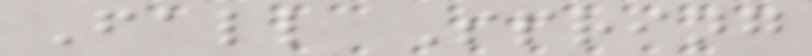Fall Spring
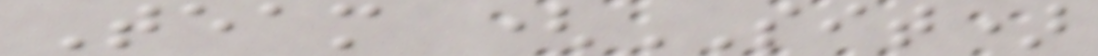Team (SIT)
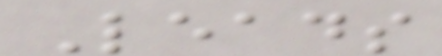Leads
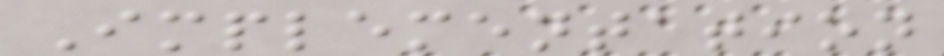Implementation
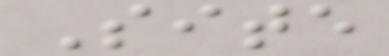Site
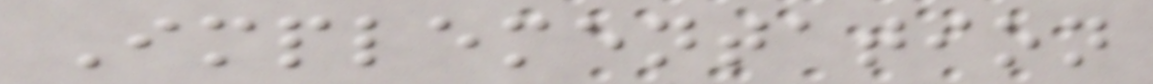Implementation
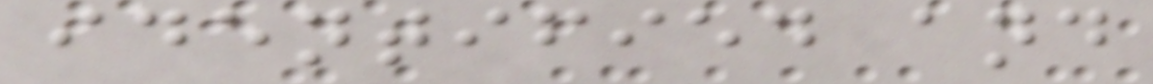identified and
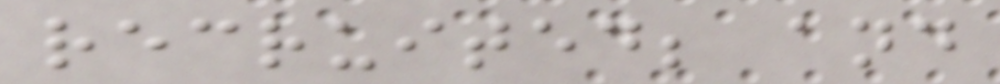recruited; and
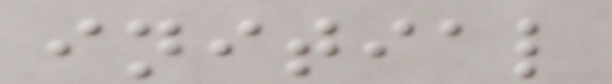initial
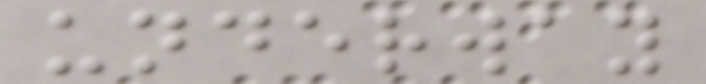underway
